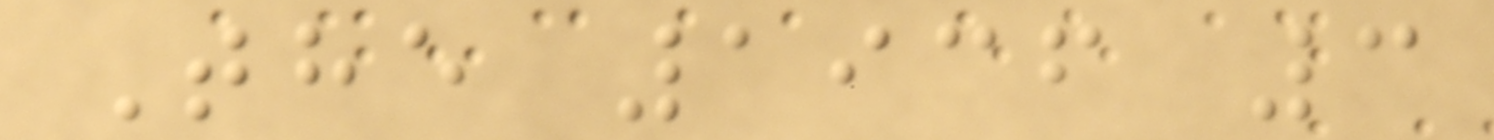The 1936 3
